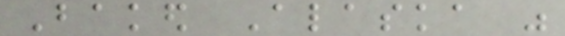Baked Alaska was
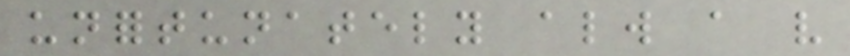unfortunately always a very
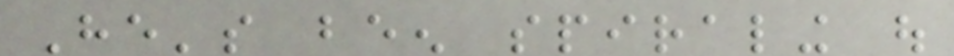He's been spiraling out
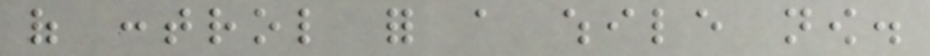of control for a while now.
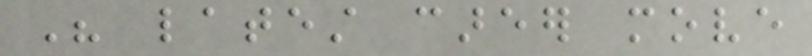His latest career move
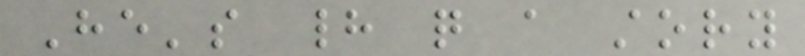He's had quite a story
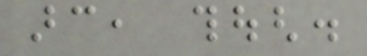arc, though.
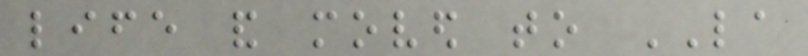life and moved to LA
